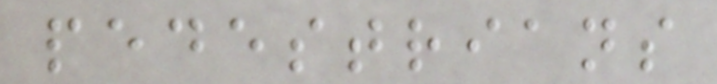pedestrians
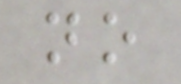no
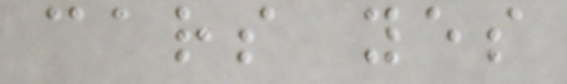cars yes
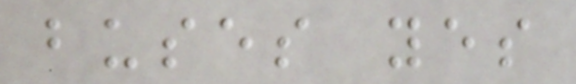buses yes
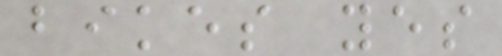bikes yes
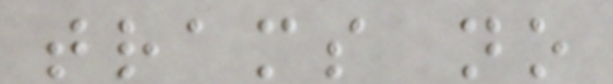trams no
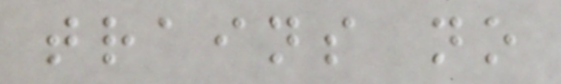trains no
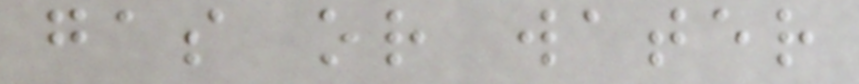gas or water
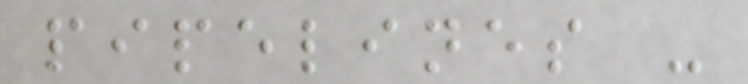pipelines -
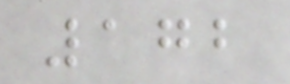172
